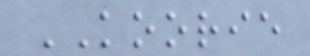KOORIE
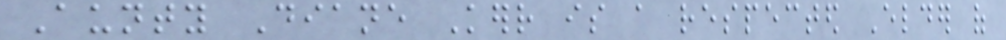Aunty Diane Kerr is a respected Elder of
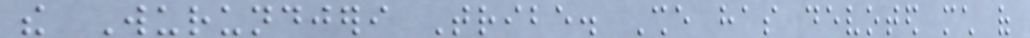the Wurundjeri Tribe. She has devoted much of
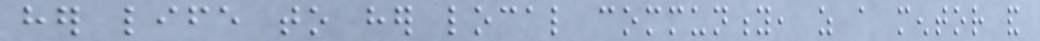her life to her local community, as a mentor and
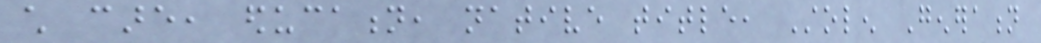child care, education, native title, Stolen Generation
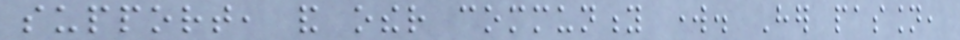support, and other community work. Her passion,
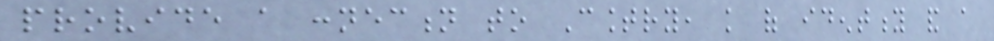provide a connection to Country, knowledge of identity and a
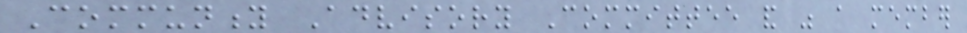Community Advisory Committee and was a member
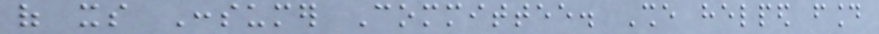of its Consumer Committee. She helped found
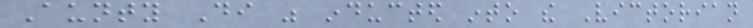Aunty Di was inducted into the Victorian
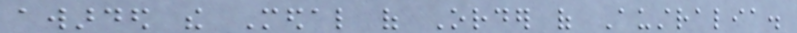awarded the Medal of Order of Australia.
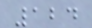124
